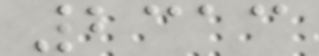2313
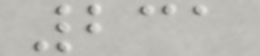231
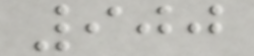900
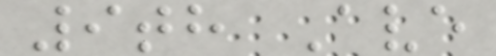9th Ave
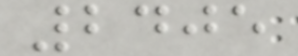2405
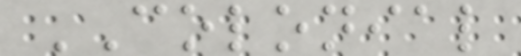COLONIAL
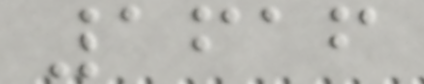1616
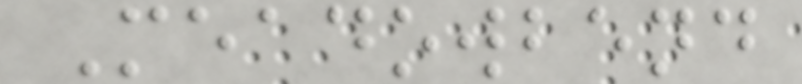Meadowbend
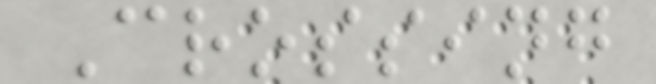Crossing
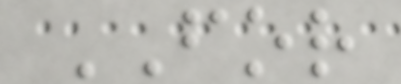FOR
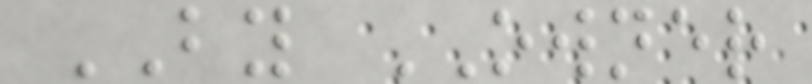BY OWNER
